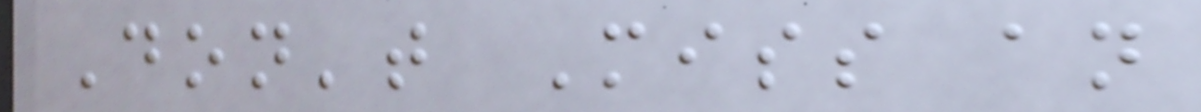Don't Miss an
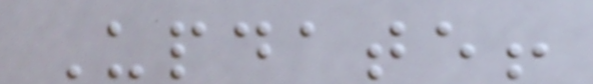Update!
